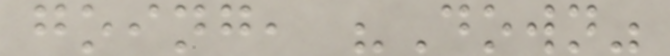going, "Down"
